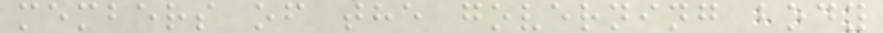members of the governing body
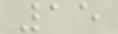15
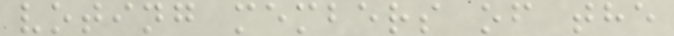voting members of the
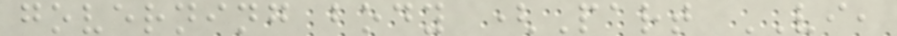governing body (Part VI,
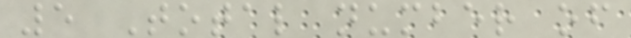5 Total number of
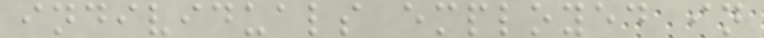individuals employed in
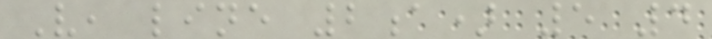V, line 2a) 5 4
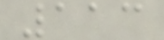113
